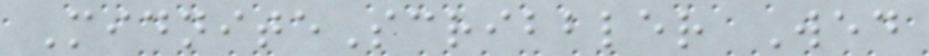MidniteScribbler Wed
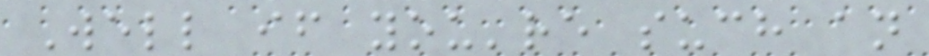Well if you're such an
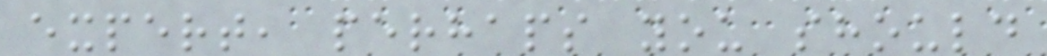expert, perhaps you should
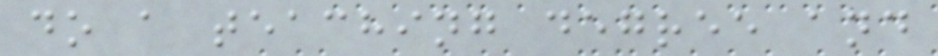do a teaching degree and
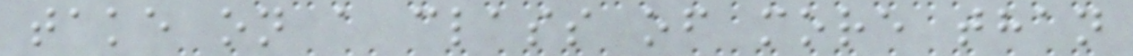take on a class of more than
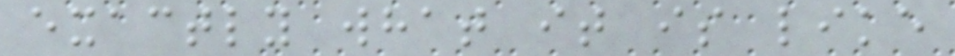exactly what it is like
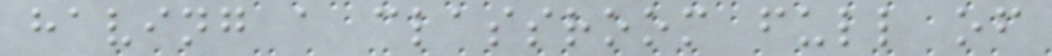having a classroom full of
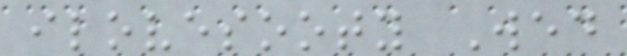ilovesooty Wed
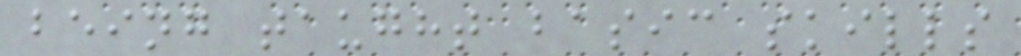being taught basic skills
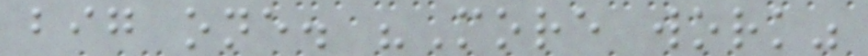big one. "More work"
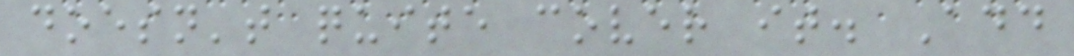doesn't quite cover it. Add
